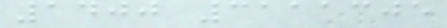1400 3111305
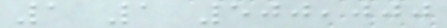1 1 500,000
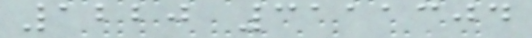1220 3111304
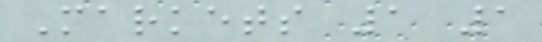Markets 1 1
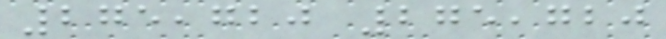275,720 275,720
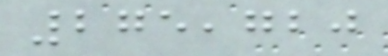275,720
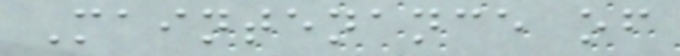Maintenance of
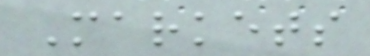Markets
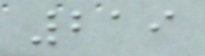219
